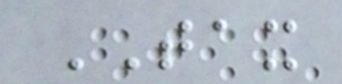TAX
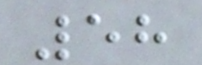58
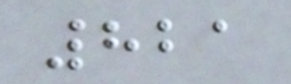821
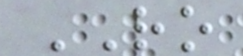RO
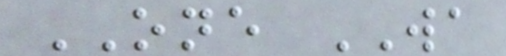ONE WA
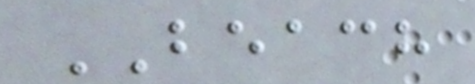BEACH
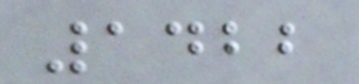1422
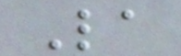La
